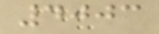4003
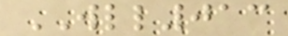WLL013
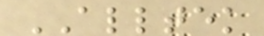ALLTEK
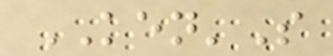KEN'S
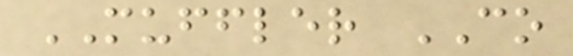MUFFLER CO
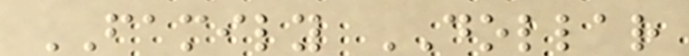FAMILY DOLLAR
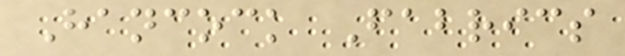Hancock Fabrics
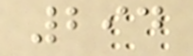294
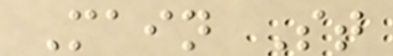Main St
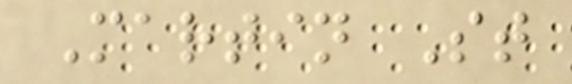Martin St
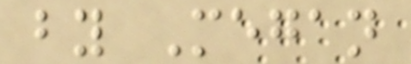by Megan
